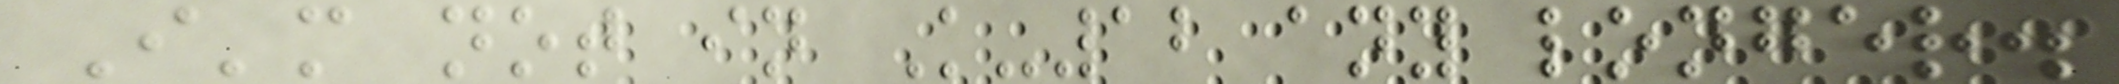I'm not in K-12 any longer.
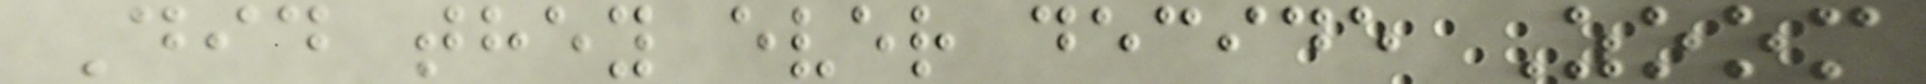Did they ever decide Zoom
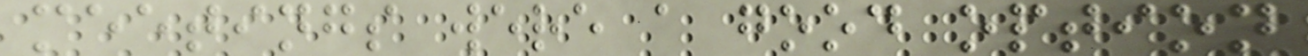meetings were a good option
